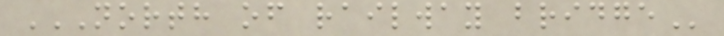NORTH OF RAILWAY BRIDGE
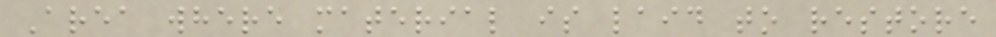Area where material is laid to restore
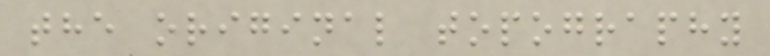the original topography
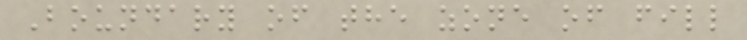Boundary of the zone of fill
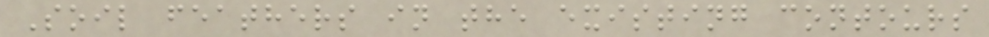Soil feathers in the existing contours
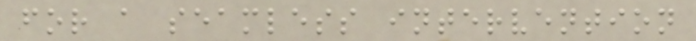for a seamless intervention
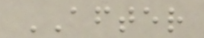AFTER
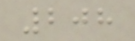208
